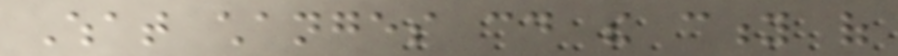What changes could the city of
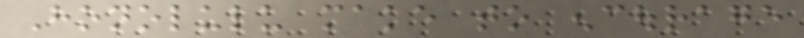Honolulu make to encourage
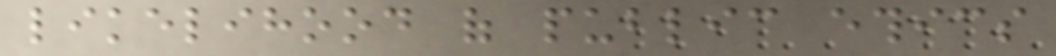likelihood of public ethics
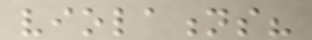violations?
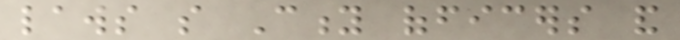laws so City officers and
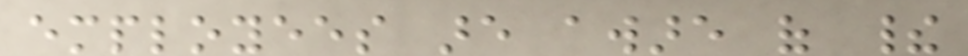employees are aware of their
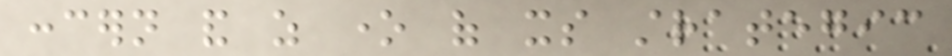concern and as one of its strategic
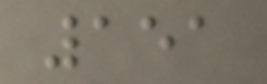151
